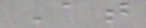At
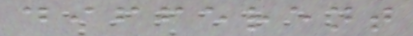different
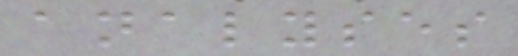analyses
